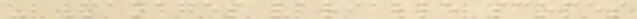- Manages variable scopes
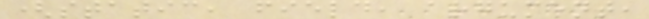(static, field, argument,
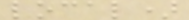local)
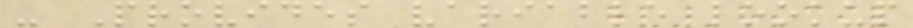- Provides variable lookup
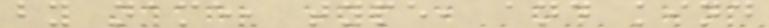by name, type, and kind
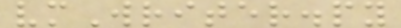vmWriter.py
